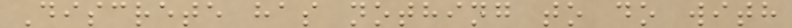Discrete has nothing to do with
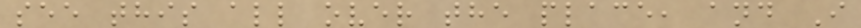see this all over the place, and I
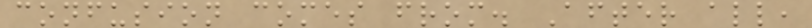confusion comes from. After all,
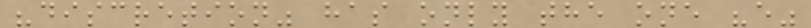"discretion" has only the one "e"
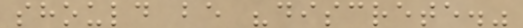should be "discrete."
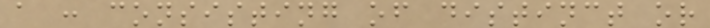a : consisting of distinct or
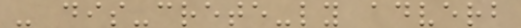- dis-crete-ly adverb
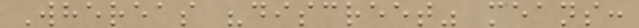Whereas "discreet" means:
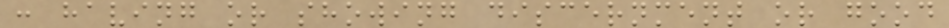: having or showing discernment or good
